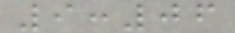9:06
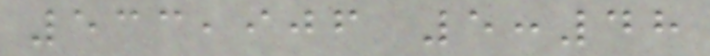533,906 5:48
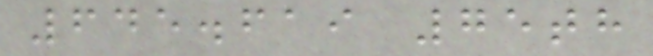645.619 75th
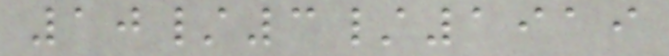10/3/1919
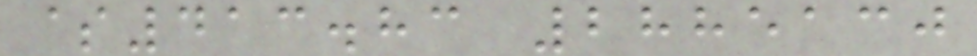$413.83 2885130
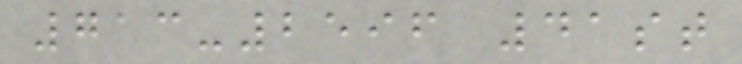713-2596 41st
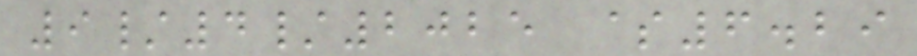9/4/2025 $6.29
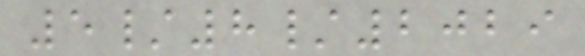5/8/2029
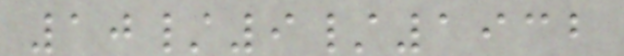10/9/1932
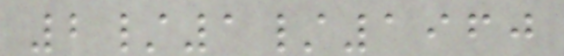2/1/1960
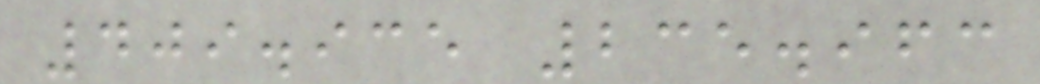409.935 235.963
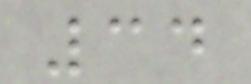34
